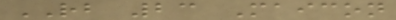RB 23 Maicon
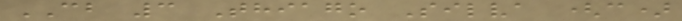CB 3 Thiago Silva (c)
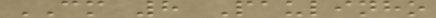CM 8 Paulinho
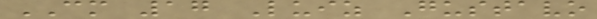CM 17 Luiz Gustavo
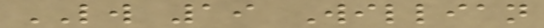LW 19 Willian
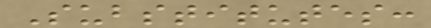Substitutes:
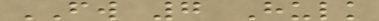FW 7 Hulk
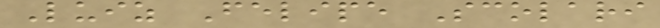Luiz Felipe Scolari
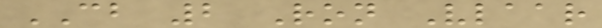CB 2 Ron Vlaar
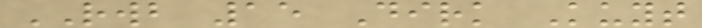RWB 15 Dirk Kuyt
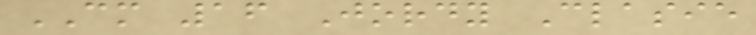CM 16 Jordy Clasie
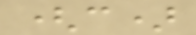(c)
